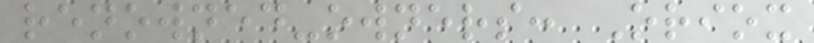renowned-owners: Oriox
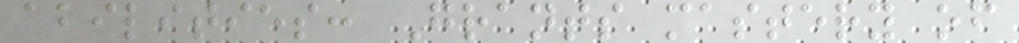abilities: Grants mastery of
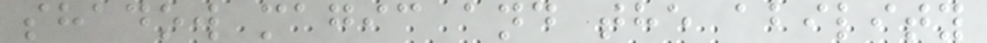shadow magic and the ability
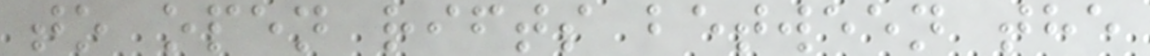to open rifts between the
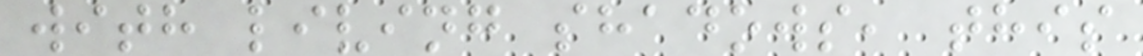with living shadows, this
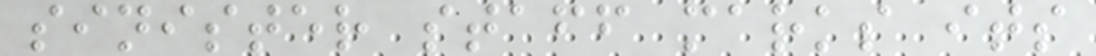sinister staff marks its
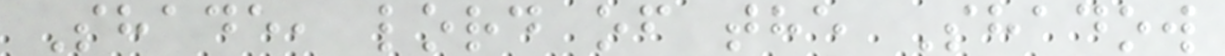Shade, lord of the Shadow
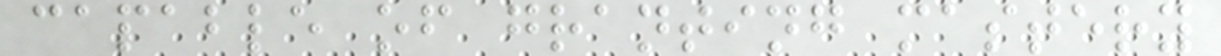capable of granting mastery
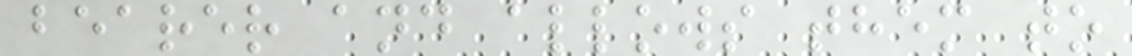bearer and allows them to
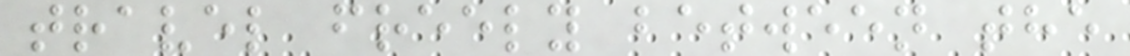travel freely between the
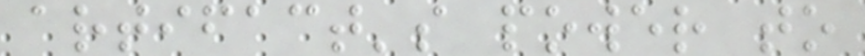artifact's power to
